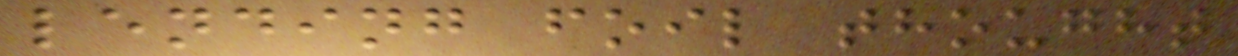lending foil thought
